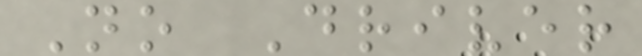No Driver
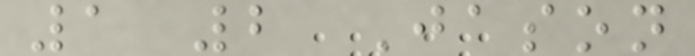1 2 Jason
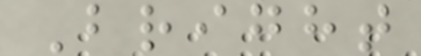Bright
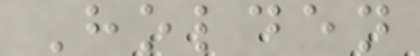Holden
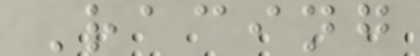Racing
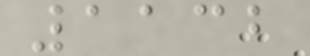1132
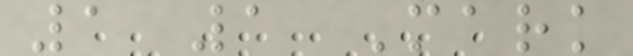1 1 Mark
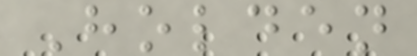Holden
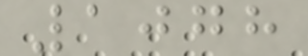1078
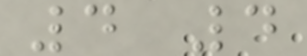4 4
